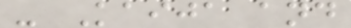- Kaija and
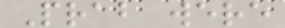Prab were
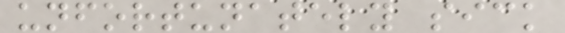unfortunately sick
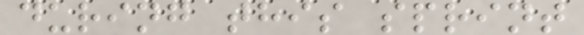during this sprint
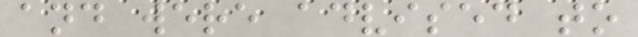and were advised to
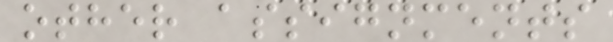other assignments
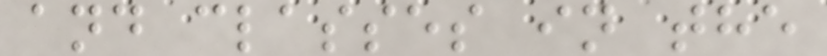and classes in the
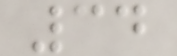34
